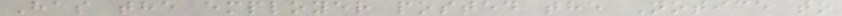Has the employer posted the Notice to
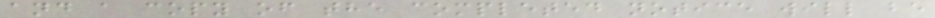and a copy of the completed notice will be
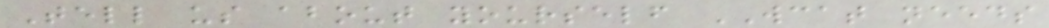Tell us about yourself WCAT needs
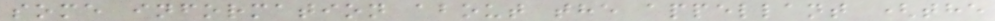some information about the appellant (the
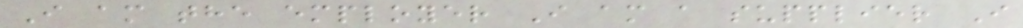I am the employer I am a supplier I
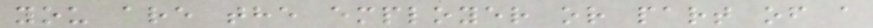you are the employer or part of a
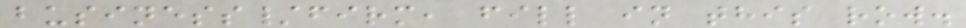business/firm, fill in this row.
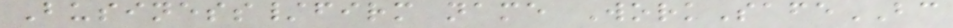Business/firm name WorkSafeBC
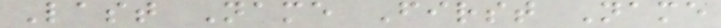Last Name First Name
